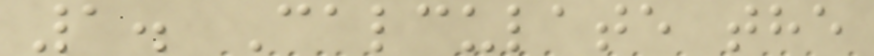1. Calculate the
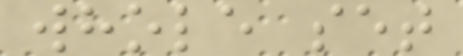whole set
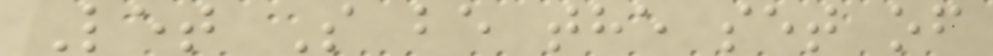Let S be the set of
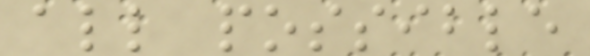all possible
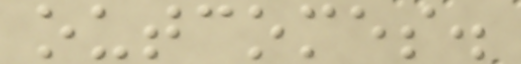outcomes.
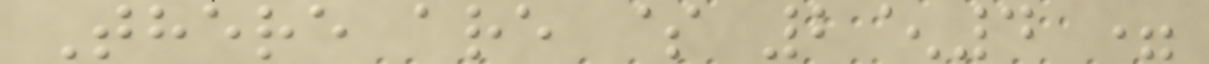There are $ 2^4 =
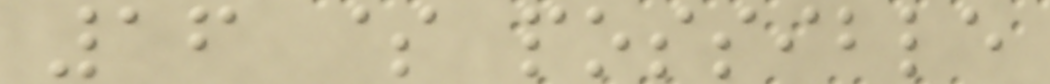16 $ possible
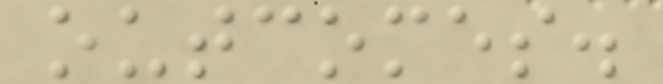outcomes.
